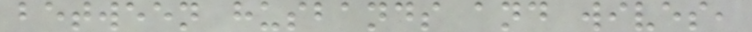between husbands and wives,
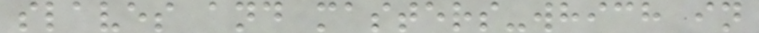slaves and masters-which in
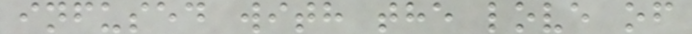infused with the love of
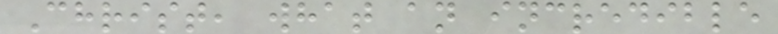Christ, what an incredible
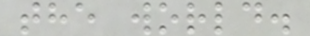the world.
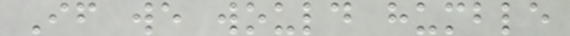If we would humble
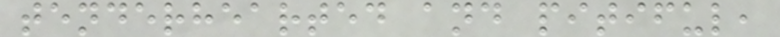tenderhearted and pitiful,
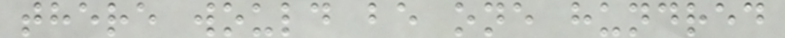there would be one hundred
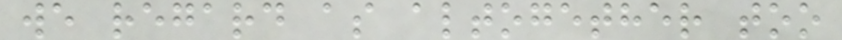we regard as altogether too
